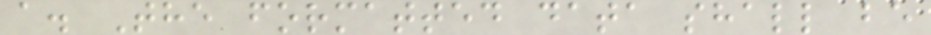a. The formatted data shall be
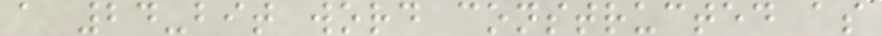a 24-bit word constructed as
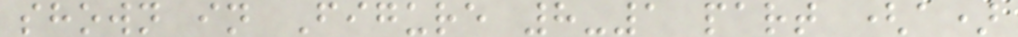shown in Figure 8-1 part (a)
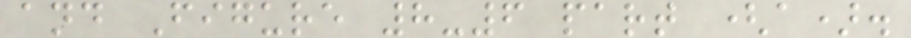and Figure 8-6 part (a).
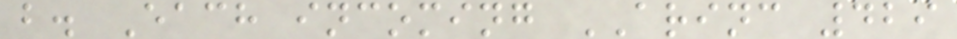b. Each incoming ARINC 429
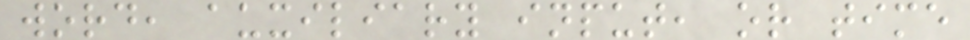word, auxiliary input, or time
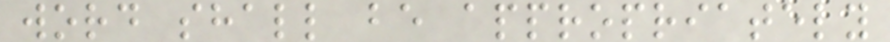word shall be appropriately
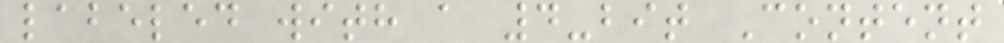labeled with a 4-bit Content
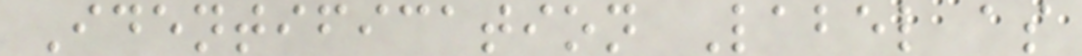Identification Label as
